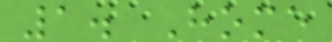1. Home
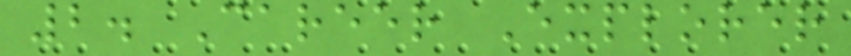2. Career Explorer
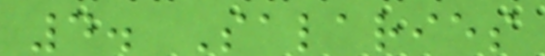4. Salaries
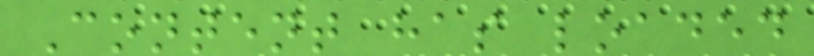Content has loaded
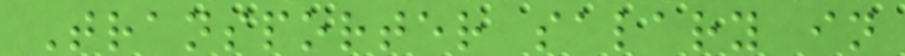Transporter salary in
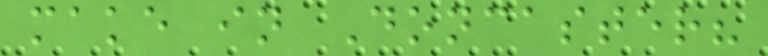make in Doncaster?
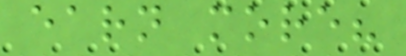earn more?
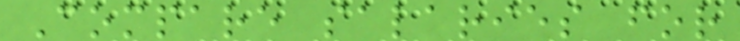Compare salaries for
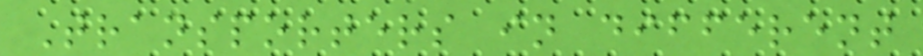Transporters in different
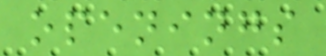openings
